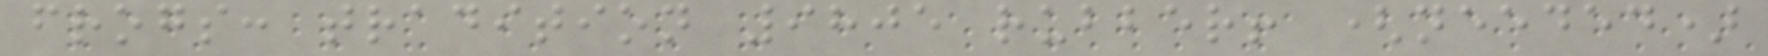frogs: tradition 9805 rubber! (needed)
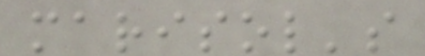marisol's
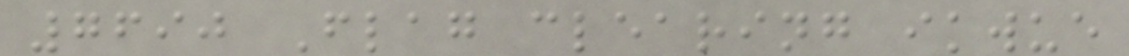7690 Flag clearing ikwue
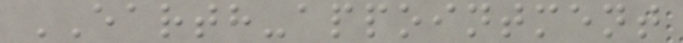EARTH-appointment
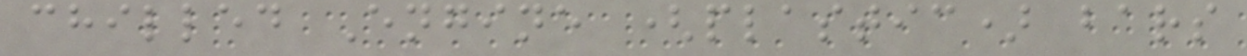chilled Engine (plastic) bars
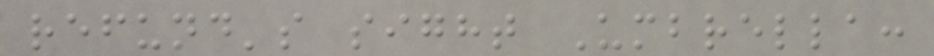refund's sight Umbrella:
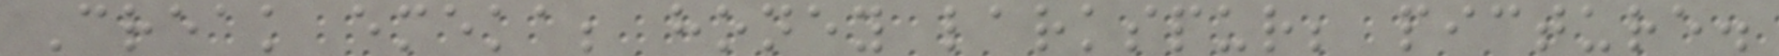Creak emeka; honey larkspur; picture.
